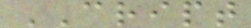CRIPT
